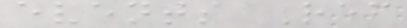events Ref
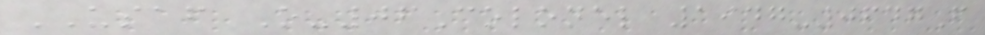USAF O-06Colonel 1947-0647F
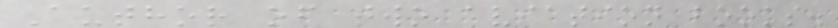Author of two aviation books.
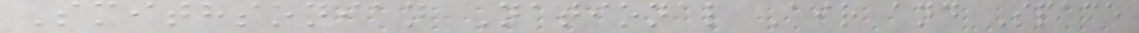Smithsonian National Air and Space
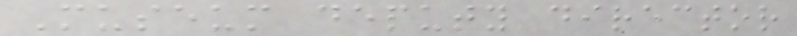Museum deputy director
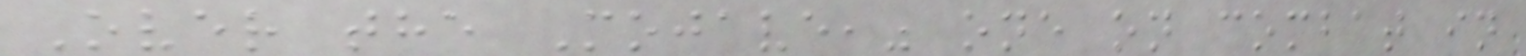Over the Mojave," one on combat in
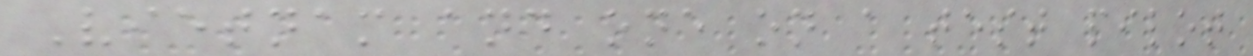Vietnam and one on a test pilot
